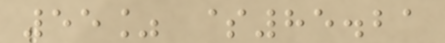55% $85.21
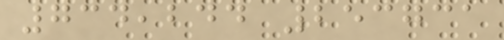734,244 253731
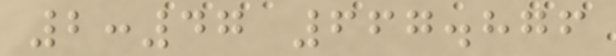2:47 667.876
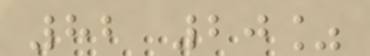82 20%
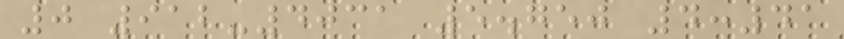0 912-4031 5.750 4:41
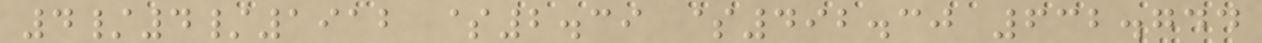4/4/1912 $2.39 $492.30 632.744
